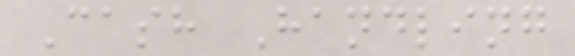Cash Handling
